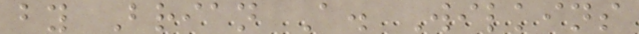by Brian A. Wilkins
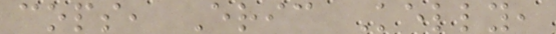cops, Eric Kelly,
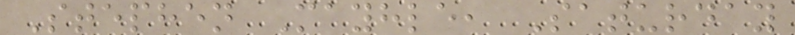Stephen Mayhle, Saturday
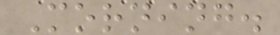Morning.
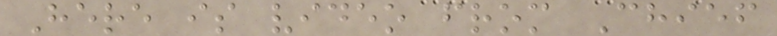Here is video from Chief
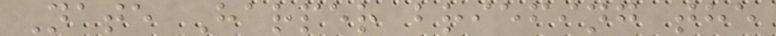Nate Harper briefing the
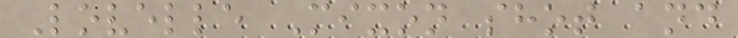Lovelle Mixon shot and
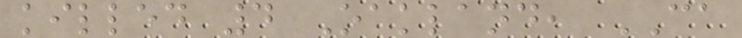killed 4 Oakland, CA
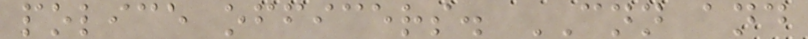police officers. CNN and
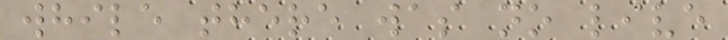while there was no live
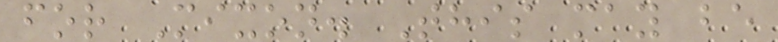for Mixon. This may be
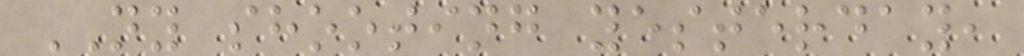NY shooting yesterday,
